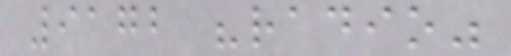9172 "radio"
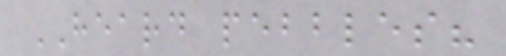HEARD pebbles?
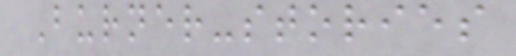Burner-stories
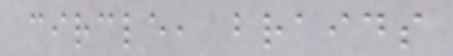circle, braids
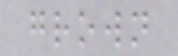grown
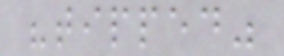"tipped"
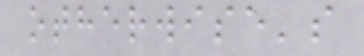otherwise's
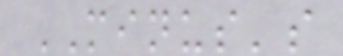MINUS's
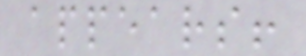appears!
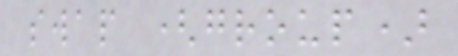swap (group)
